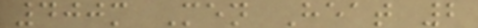400m Men Heat 2
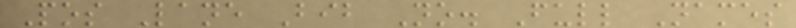Pos Lane Bib No. Full Names
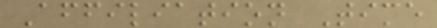Affiliation Time
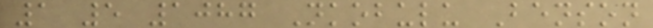1 5 1087 Nkobulu Benson
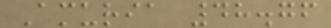Amuria 48.76
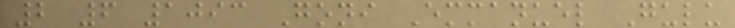2 6 1093 Goni Emmanuel Gulu
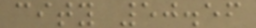city 50.56
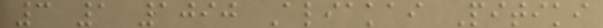3 1 1090 Aliakai Pitiki
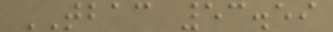TBAC 53.59
